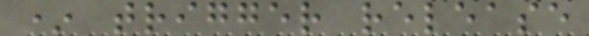* trigger release
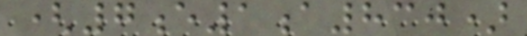(7e1a830)
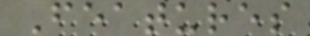Features
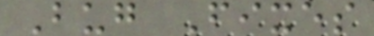Bug Fixes
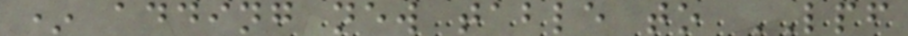* adding new table to LPF
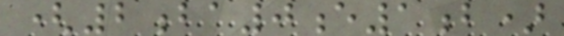(2ba0e1b)
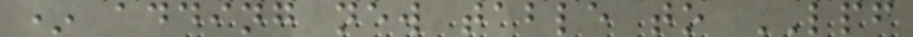* adding new table to LPF
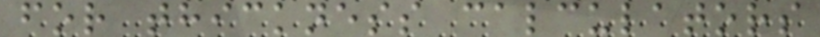for thickness calculators
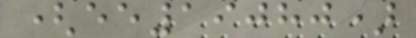(ee19080)
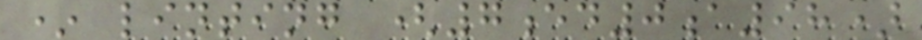* linting (7ed0a98)
